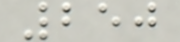250
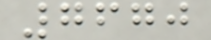7670
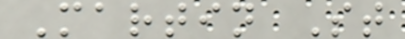Martin St
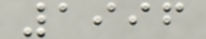1996
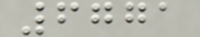6771
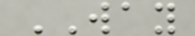WAY
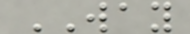WAY
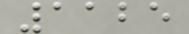1125
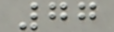77
